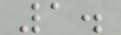1.
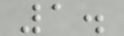1.
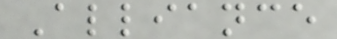Alliance
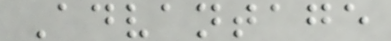Advantage
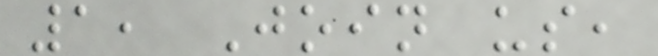1, Join us,
